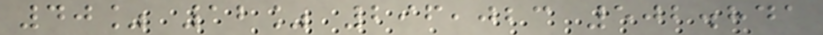40% 12% 296,023 502.841
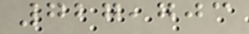727,703
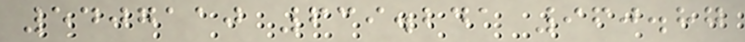5407110 639.241 960.87
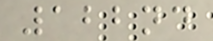122nd
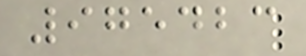975423
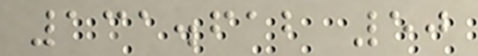131.612 50
